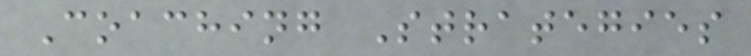Coaching Strategies
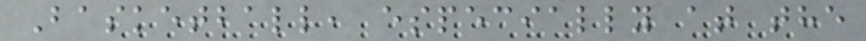Basketball, especially at the
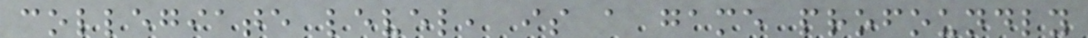collegiate level, is a game profoundly
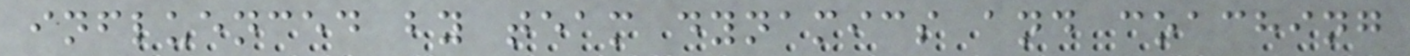influenced by team dynamics and coaching
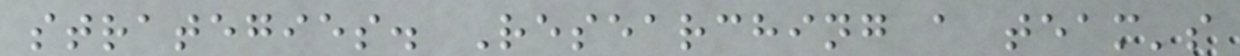strategies. Researching a team's
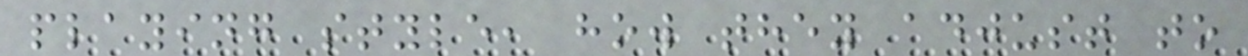playing style, how they adjust to
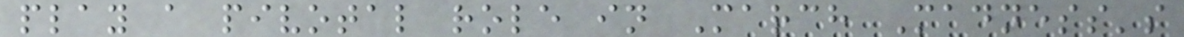play a pivotal role in March Madness's
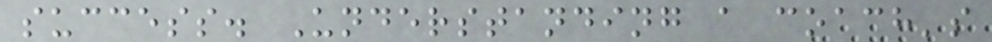success. Understanding a coach's
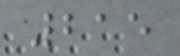215
